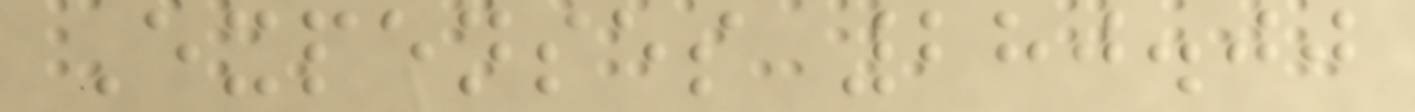Expenses 280.00
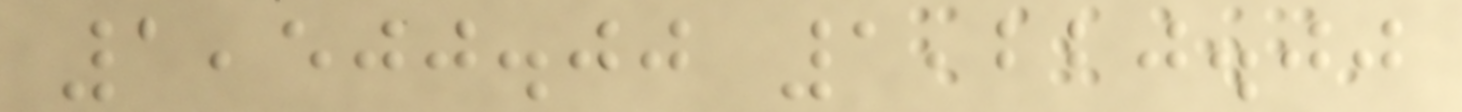1,500.00 1,220.00
